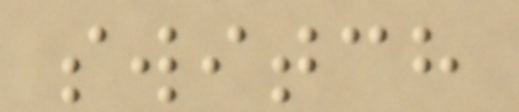switch
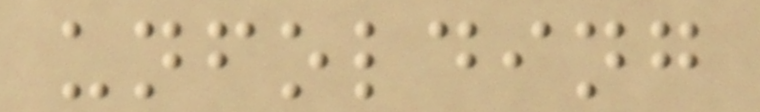unfolding
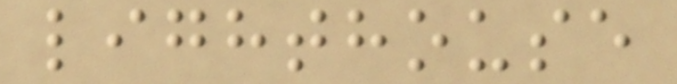lighthouse
